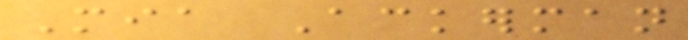Mia Ackerman
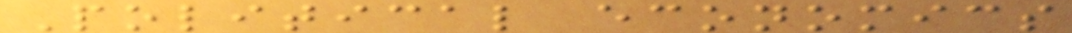Political economics
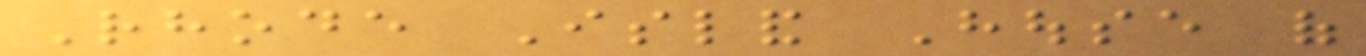Rhode Island House of
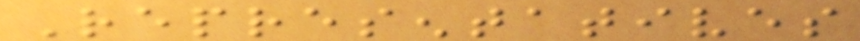Representatives
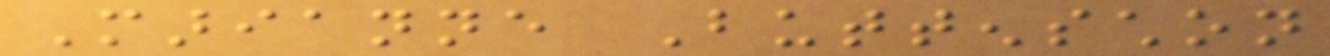Marianne Buttenschon
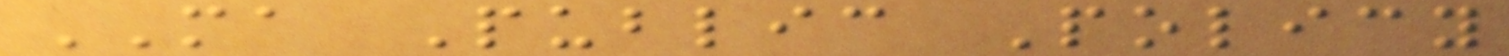MA Public Policy
